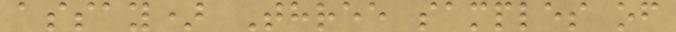assay) Three samples of
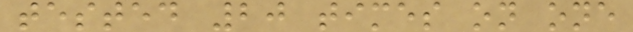tested 20 times on one
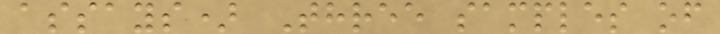assays) Three samples of
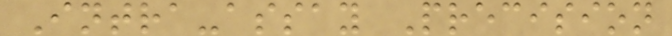Intra-assay Precision
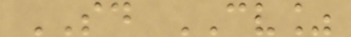SD CV%
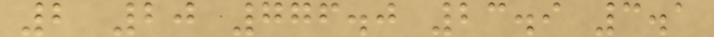2 20 776.0 23.9 3.1
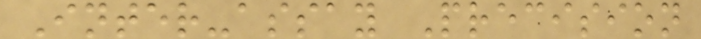Inter-assay Precision
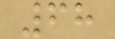68
